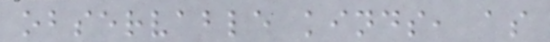observable kinds, as
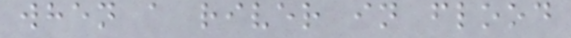when a river in flood
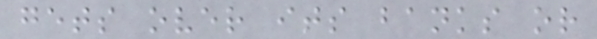gets over its banks or
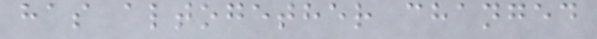has altogether changed
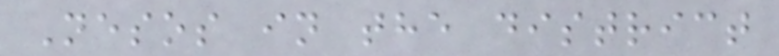Nesos in the district
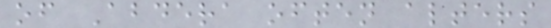of Abdera often alters
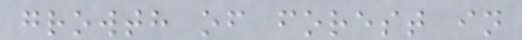growth of forest in
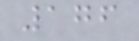176
